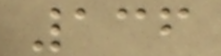136
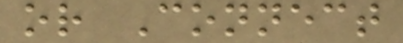or Connect
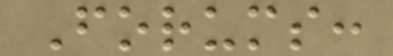Forums:
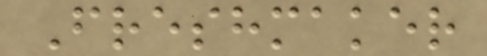Freshmaker
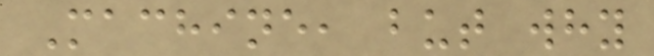Machine, but why
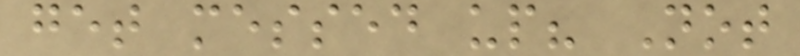get messed up? Not
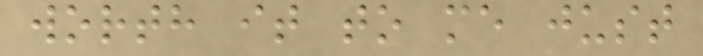worth it to me just
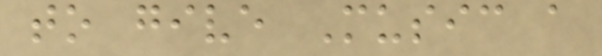to give Music a
